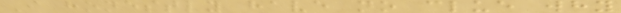I honestly have no clue why
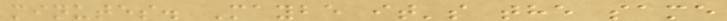minutes. Maybe it's the same
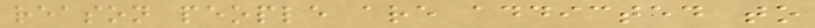reason people are addicted to
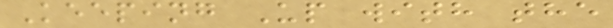Keeping Up with the
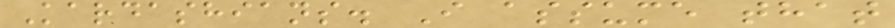Kardashians. I assume that
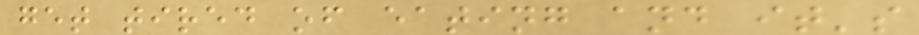get tired of eating and it's
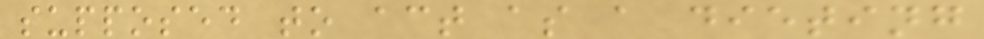supposed to act as a dieting
